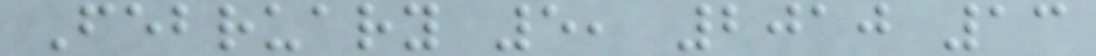February 5, 2010 13
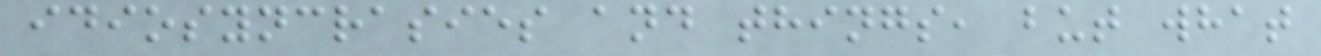idiosyncrasies and things, but what
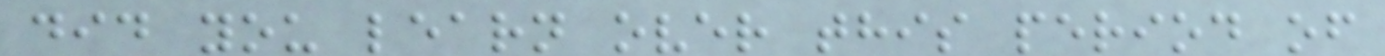did you learn over this period of
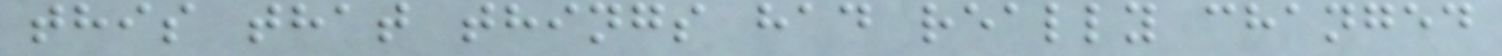this that things had really changed
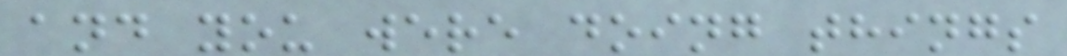and you were doing things
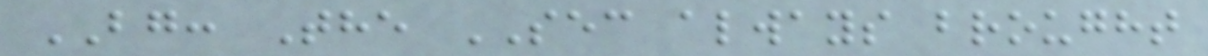BG: The SEC always brought
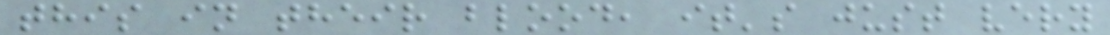this in their blood, it's just very
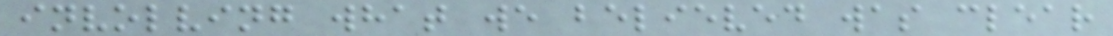involving what we believed was clear
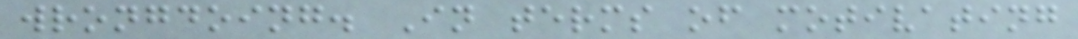wrongdoing. In terms of motivating
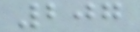207
